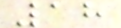18
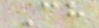Ch
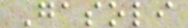Gasoli
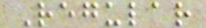Regular
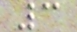3
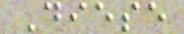Diese
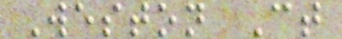Weston Ct
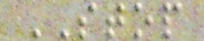STOP
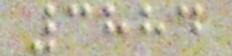3884
